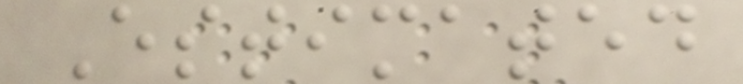Estimated
